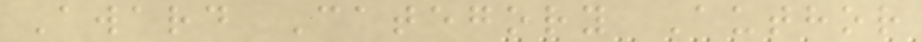Award Category Author
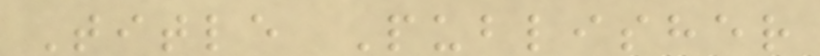Title Publisher
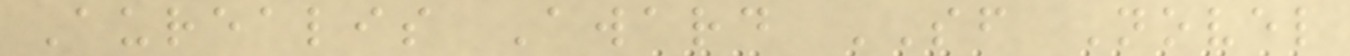Aurealis Award SF Novel
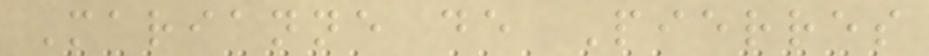Marianne de Pierres
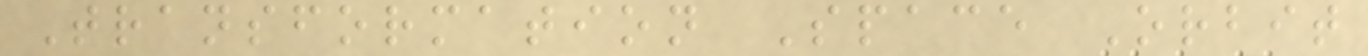Transformation Space Orbit
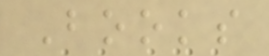Books
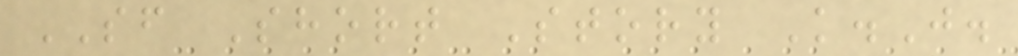SF Short Story K.J.
